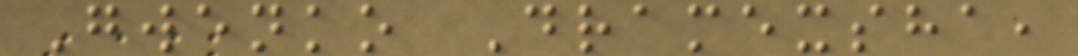Gwenko Dramexsha,
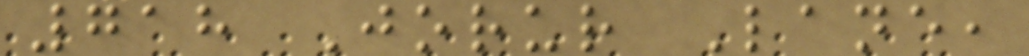718 Jorur Lane,
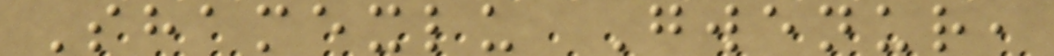Shamexlu Gwenur,
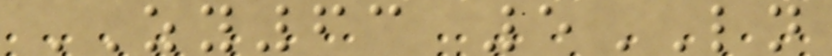ZY63 5LN
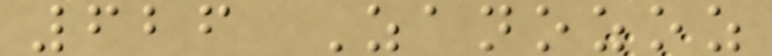626 Zanozoz
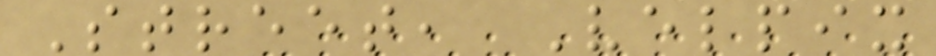Street, Velpix
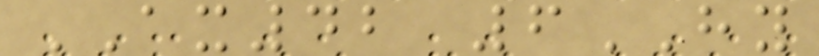AX42 6HY
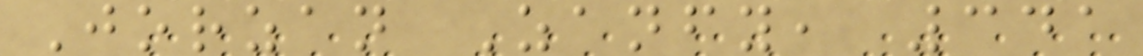Jorzan Zanfy, 341
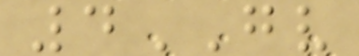4GV
